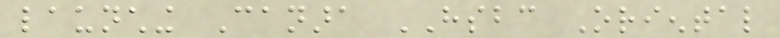launching Canara HSBC Oriental
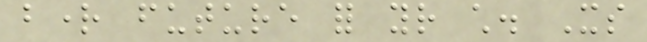bright future for your child. Its
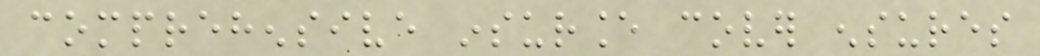comprehensive insurance cover ensures
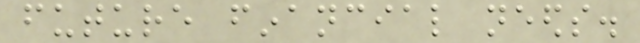future financial needs.
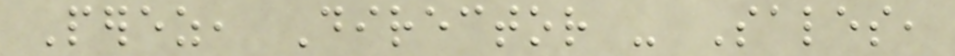Perez, Director - Sales,
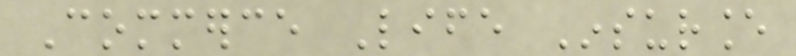Commerce Life Insurance
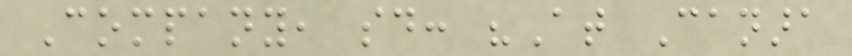Company, said: "At Canara
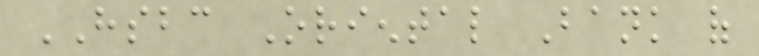HSBC Oriental Bank of
